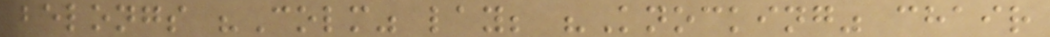belongs "Colm" lay; "Knocking" chair
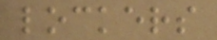lockers
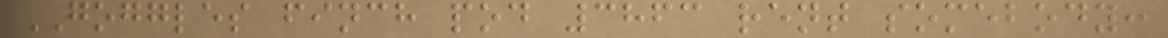GOGGLES finch pod 3863 rent somebody:
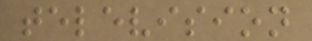television
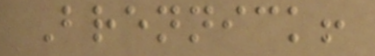Brennick!
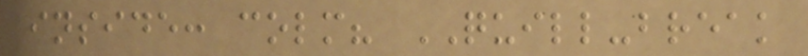inside: colm? QUILL-break
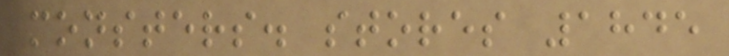monsters. stores 1845
